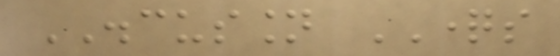DISCUSSION QUESTIONS
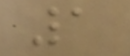1
